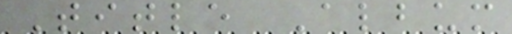Title Album
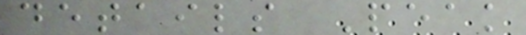details Peak
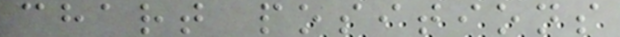chart positions
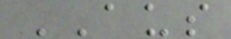AUS
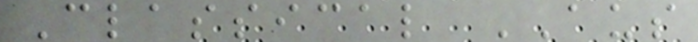Classical AUS
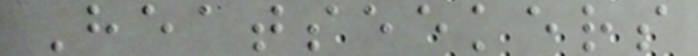Heatseekers
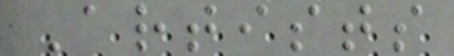Artists
